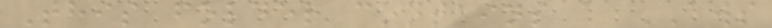This folder contains a AWS
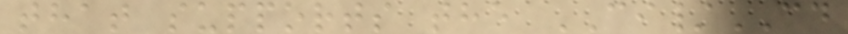that supports the CI/CD
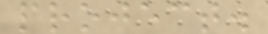project.
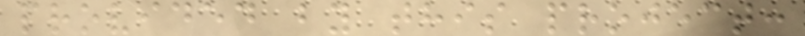provided by this project:
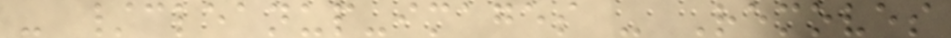- /cleanup-images - Removes
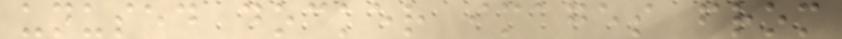unused docker images from
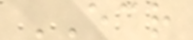ECR
